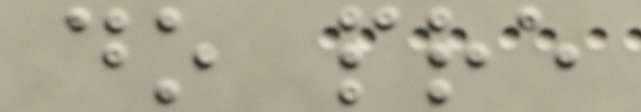do pre
